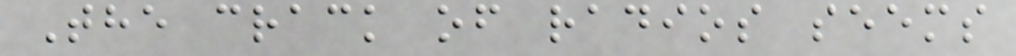The crack of radios seems
